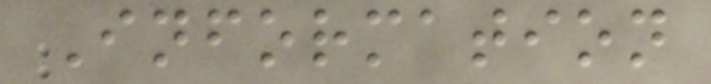Information
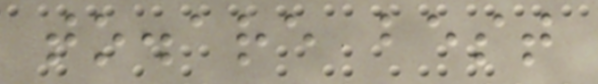to.are best
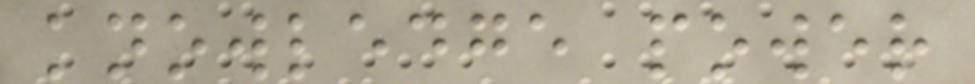knowledge power
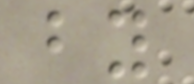by
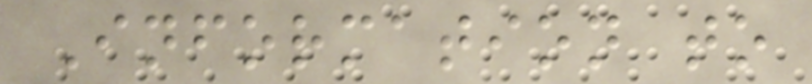Information to
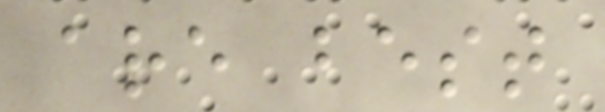are best
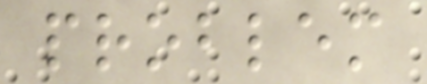problem
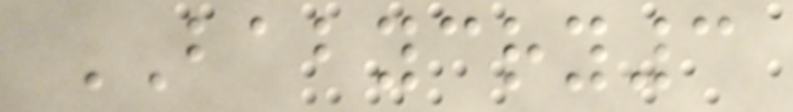BABYCRY3
